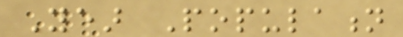Year Population
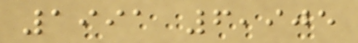1991 6,905
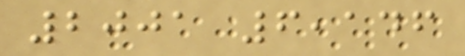2001 6,146
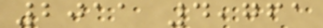2011 4,761
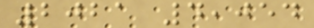2021 4,054
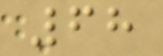68
